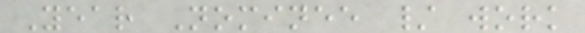Year Nominee / work
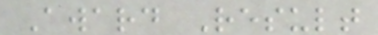Award Result
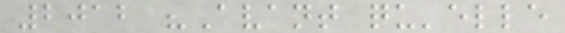2012 "Avant qu'elle
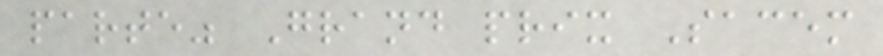parte" Grand prix Sacem
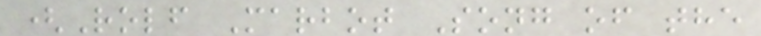(Rolf Marbot Song of the
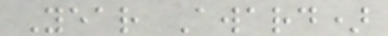Year Award)
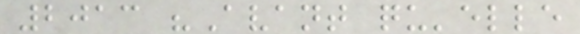2013 "Avant qu'elle
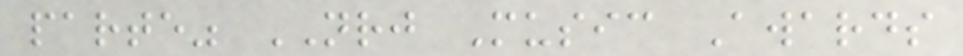parte" NRJ Music Awards
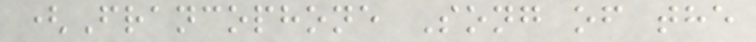(Francophone Song of the
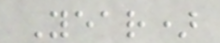Year)
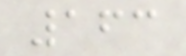163
